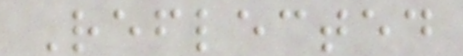Reflected
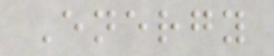Energy
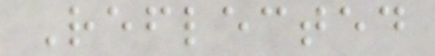Reflected
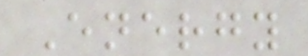Energy
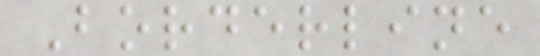Borderline
